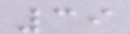39
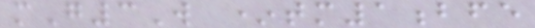mG3W *tm1bfe
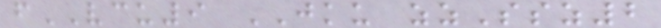fVCU9 JKU zzSsz2
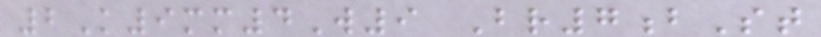2K9mm4W9 Br7bSt
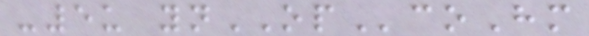-5u ynOPcoHm
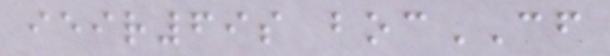ieir69s bocCF
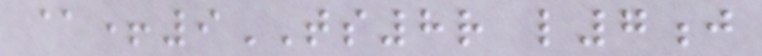@+9TS8r l7j
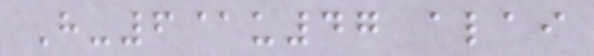H-6@u47 alai
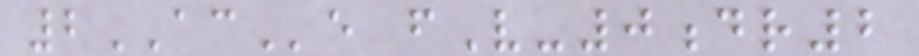2ACe fV-0dr2
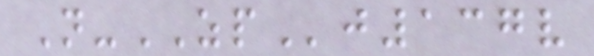N-ZPj137v
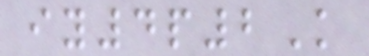iy4p2K
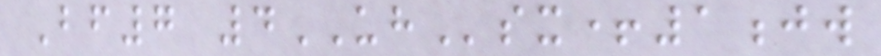Bf7 4UHsx+1jw
